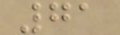71
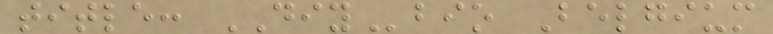title: DIYbio Belgium
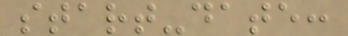start-date:
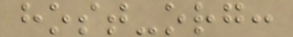host-org:
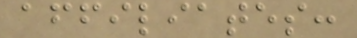affiliates:
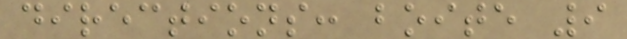directions: boite 9
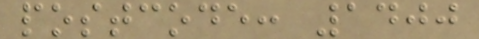postcode: 1400
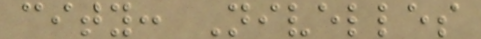city: Nivelles
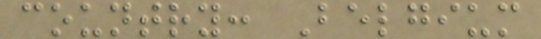country: Belgium
